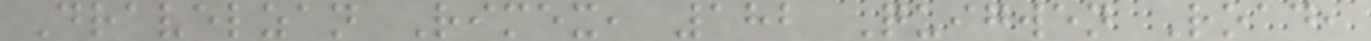Dravelzan Rimex, 182 Quigwen Road,
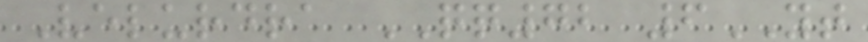Velurdra QQ72 6YT
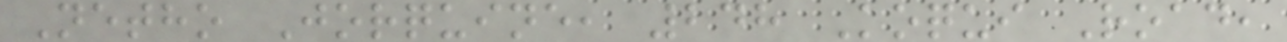Netho Jorquine, 248 Koqui Road,
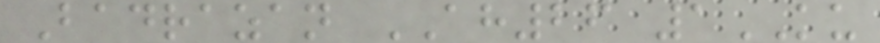Badrazan AH26 1KU
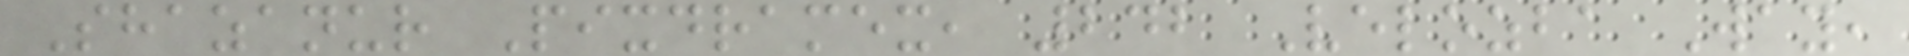Shazanur Pixdramex, 242 Velozba Way,
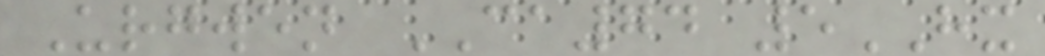Urgwen CA74 5HX
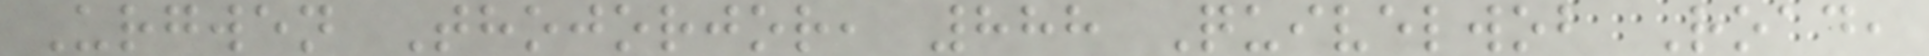Urgwen Thojorjor, 888 Quivelwob Road,
